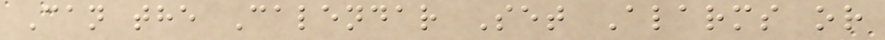Can the Calendar Set Alarms or
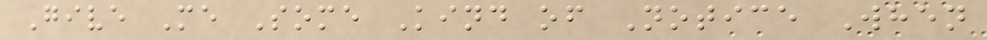Give Me Some Kind of Notice When
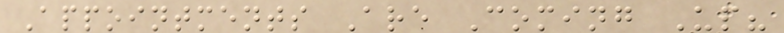Appointments Are Coming Up?
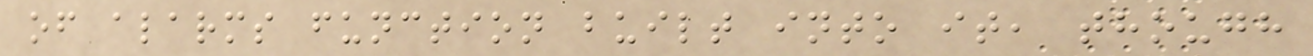of alarms function built into it, though
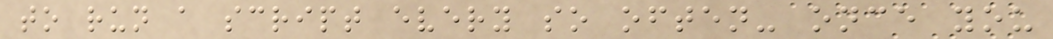to run a script every so often- once you
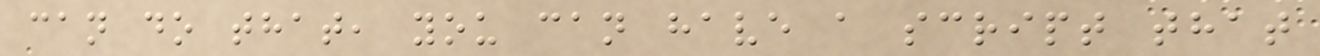can do that, you can have a script that
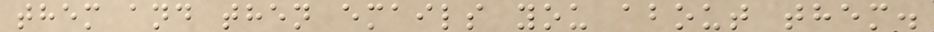them and then emails you about them.
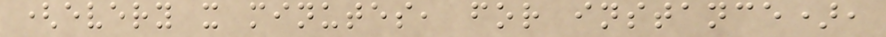(every x minutes, for instance),
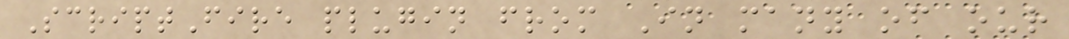ScriptFire plugin from In many of our
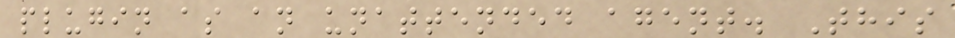plugin as an unattended agent. This
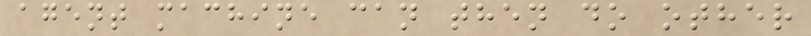agent machine can then do other
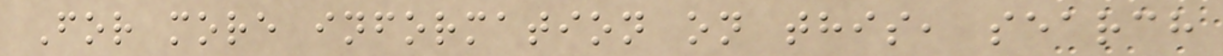For more information on this, search
